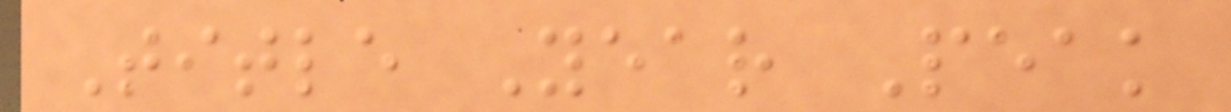Title Year Peak
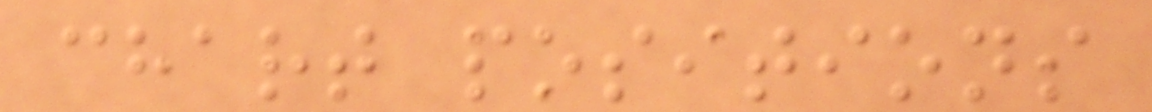chart positions
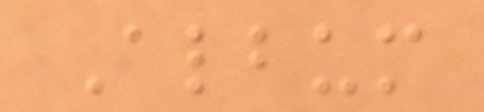Album
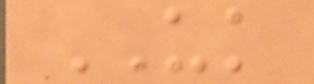UK
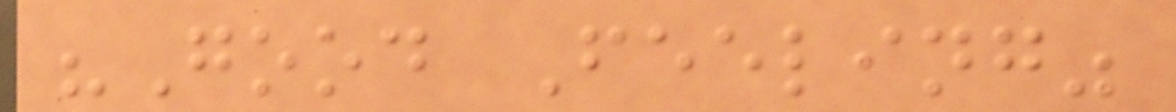"Good Feeling"
